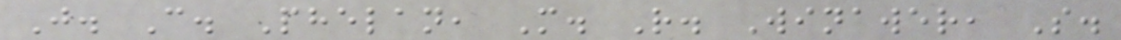J. C. Phelan, M. R. Winawer, S.
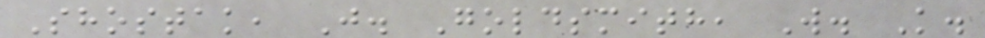Shostak, J. Goldsmith, W. K.
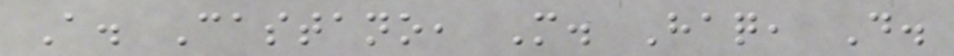A. Castano, M. Haq, D.
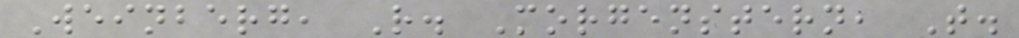Weinberg, R. Morgenstern, T.
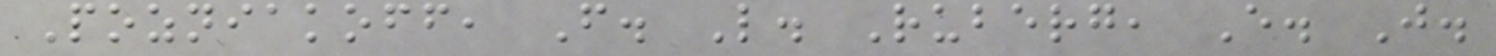Pozniakoff, F. L. Ruberg, E. J.
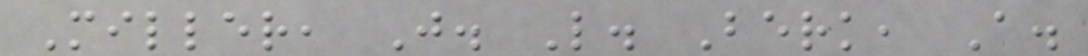Miller, J. L. Berk, A.
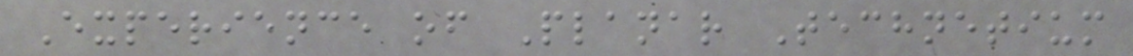Experience of Planar Technetium
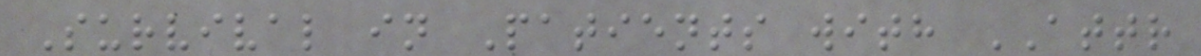Survival in Patients with ATTR
